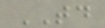TD
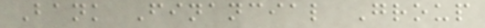Bank Financial Group
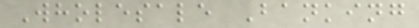Wholesale Banking
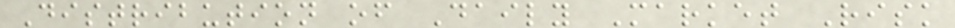Distribution of Daily Market Risk
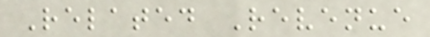Related Revenue
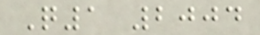Q1 2004
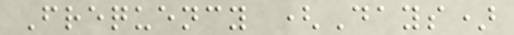Frequency (Days)
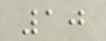10
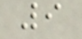9
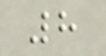8
